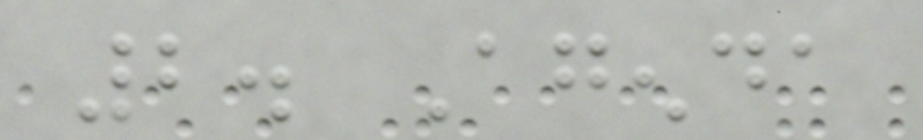2. Agenda
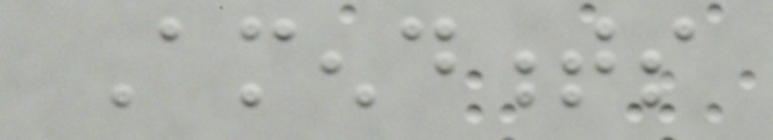Amendments
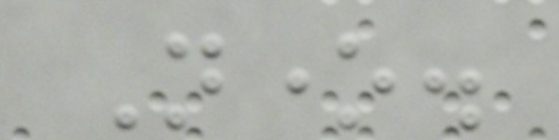None.
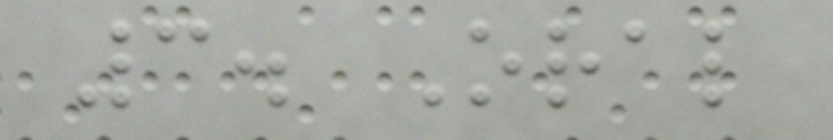3. Oral
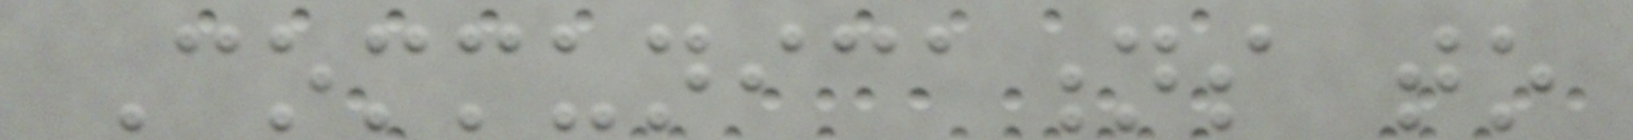Communications to
